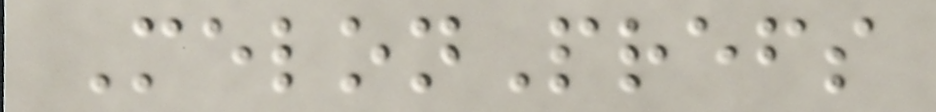MelonPrefs
